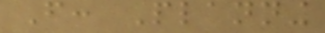From: Planning
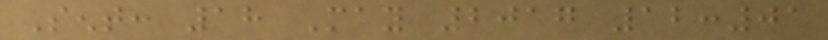Sent: 18 May 2017 12:01
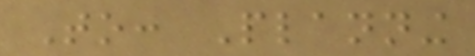To: Planning
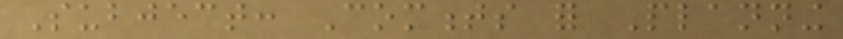Subject: Comments for Planning
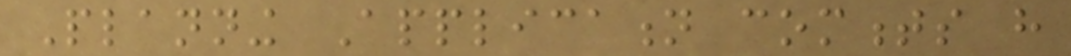Planning Application comments have
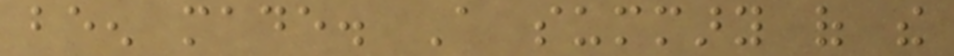been made. A summary of the
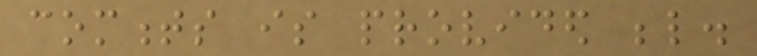comments is provided below.
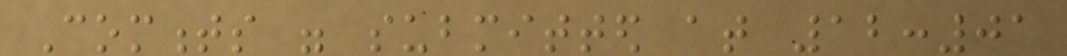Comments were submitted at 12:01
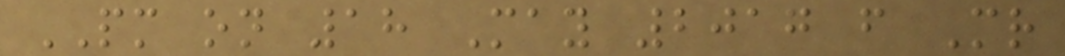PM on 18 May 2017 from Mr
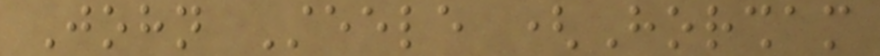John Steele (Horsham
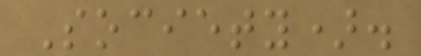Society).
